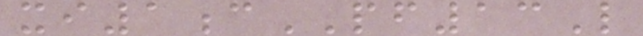xi1cPF13L
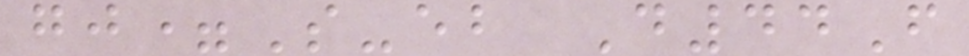gj=S-eb D44F
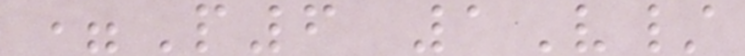=P6 1V/
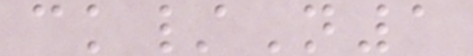ck/N1
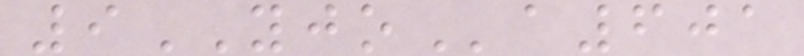9YJOa601
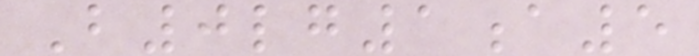B0lg1a5
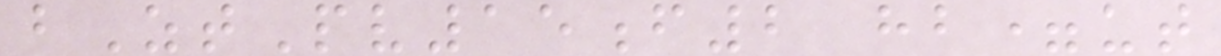bZtPv15f2 hb=ut
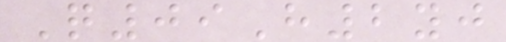Q09H2yj
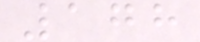178
